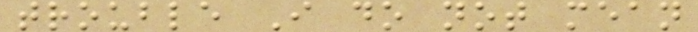trouble I do not mean
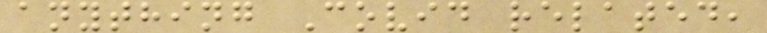anything Covid related,
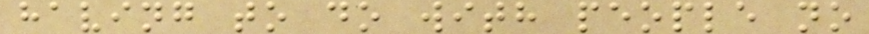having to do with people no
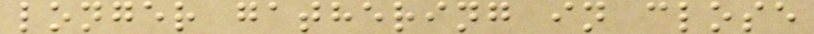longer gathering in close
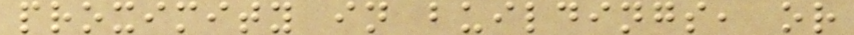proximity in buildings, or
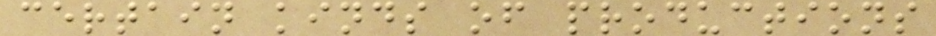certain kinds of productions
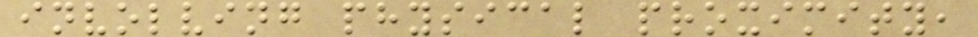involving physical proximity,
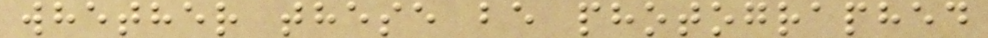whether these be photographed
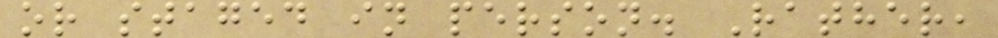or staged in person. Rather,
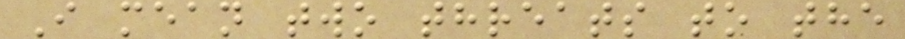I mean two threats to the
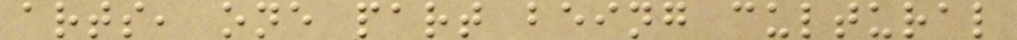arts, one part being cultural
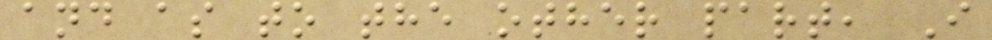and as to the other part, I
